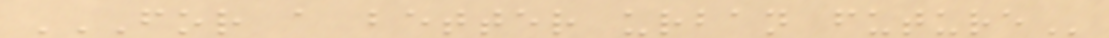FOR A BETTER URBAN FUTURE
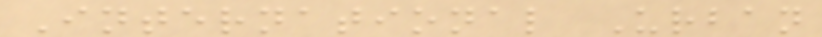International Urban
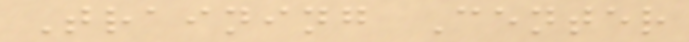Training Center
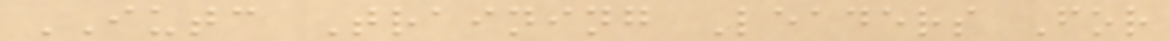IUTC Training Leaders For
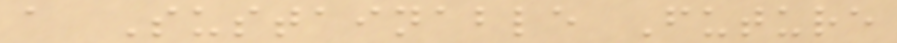a Sustainable Future
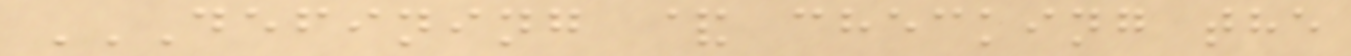DEFINING & CHECKING THE
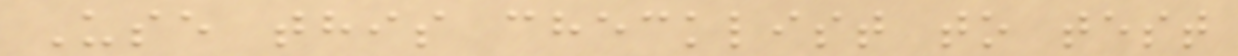Use this checklist to test
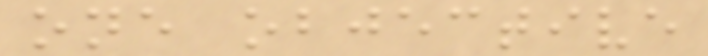one objective
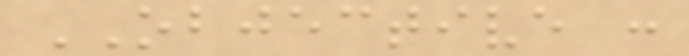OBJECTIVE :
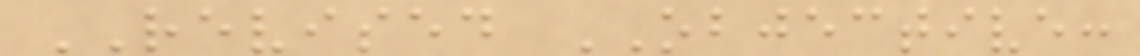REVISED OBJECTIVE:
